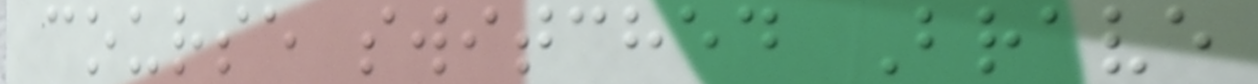course switched Brave
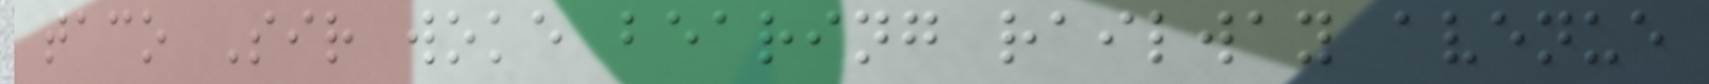taco Sir woke bearing railway avenue
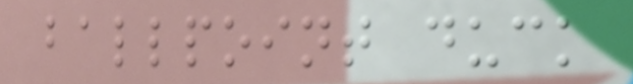ballpoint duck
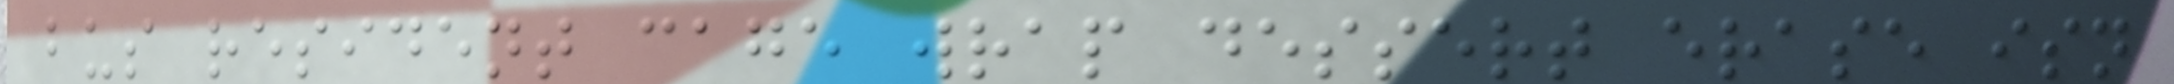bus resident cage wrap dessert erase isn
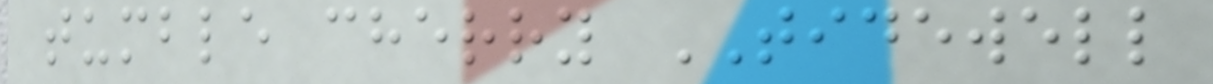tumble cherry TIDEWELL
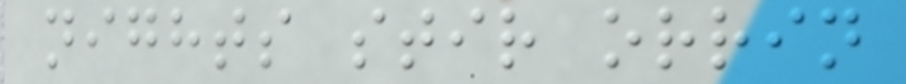nights stir orrin
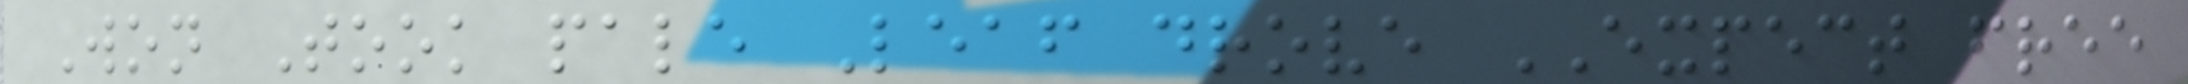Won Took pale Leaf drove EXPECT free
